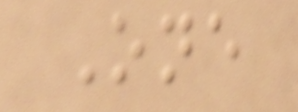One
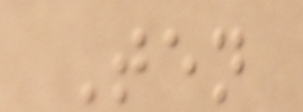Ten
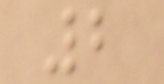2
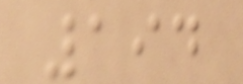194
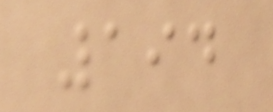194
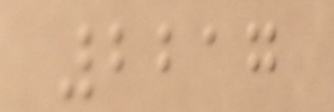2217
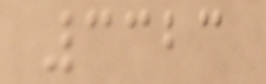3323
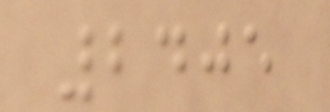2405
